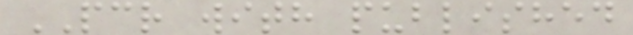PCR with published
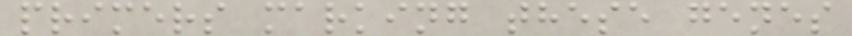primers marking these genes
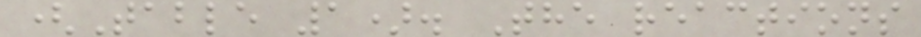(Table 1). The reactions
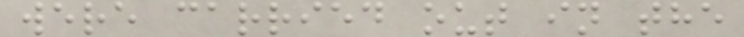were carried out in the
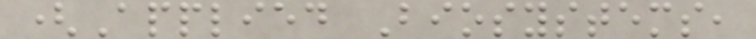(Applied Biosystems,
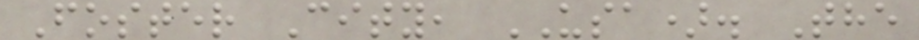Foster City, USA). The
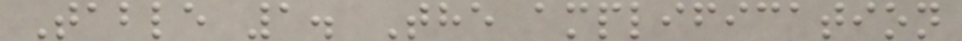Table 1. The amplification
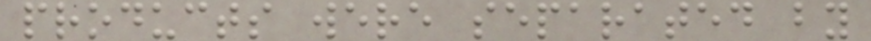products were separated by
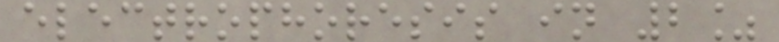electrophoresis in 2%
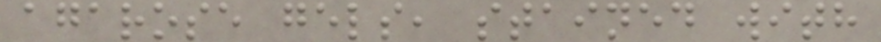agarose gels, stained with
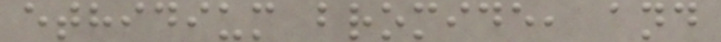ethidium bromide, and
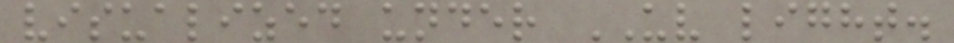visualized under UV light.
